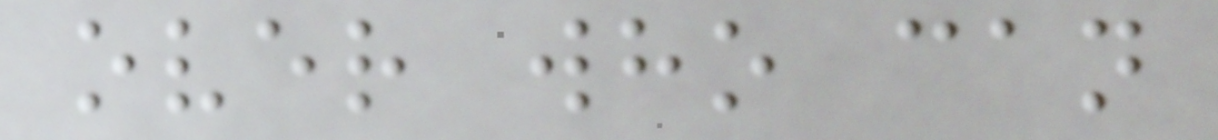over who can
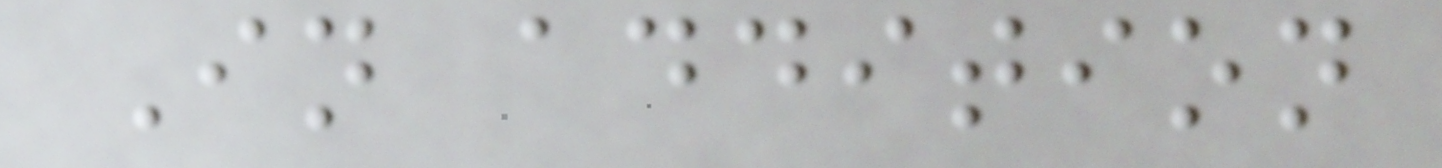In addition
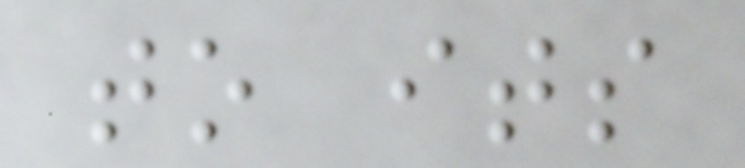to its
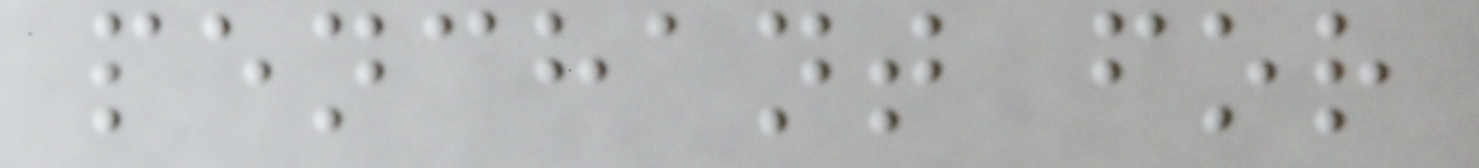penchant for
